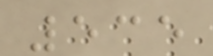535
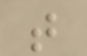t
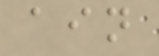ain
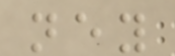ney
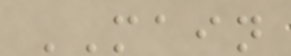MAIN
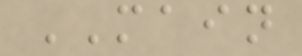MAIN
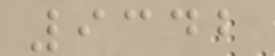9342
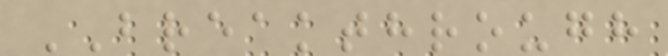BREAKTHROUGH
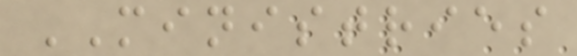MINISTRIES
